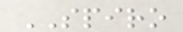SPIRO
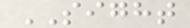SIGHT
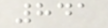841
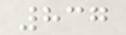837
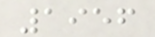1956
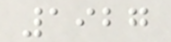1927
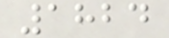1824
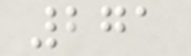271
